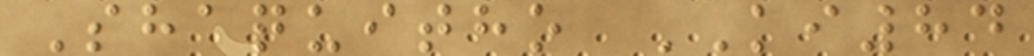Shaquitho KI84
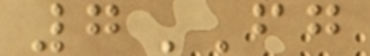7FG
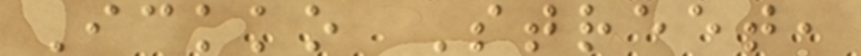Ickko Street,
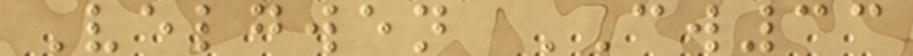Velgwen CW33
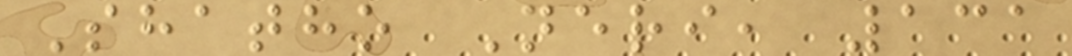Shatho Neri, 131
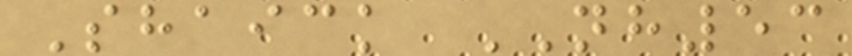Shaick NH53
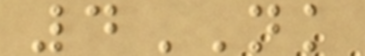4NK
